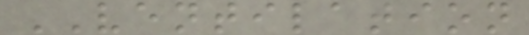VENTILATION
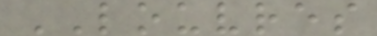LOUVRES
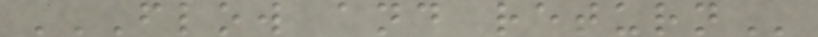FLOW AND RETURN
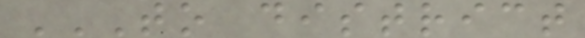TO DISTRICT
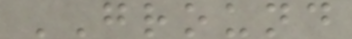GROUND
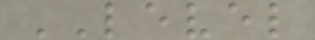LEVEL
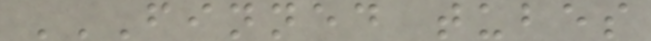FINNED TUBES
